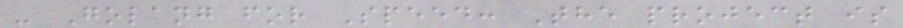- Golang for Speed: The project is
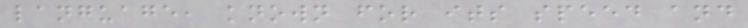language, known for its speed and
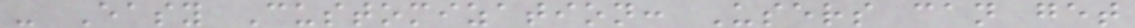- Easy Customization: Users can get
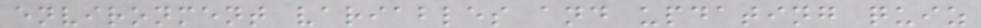environment variables and updating quiz
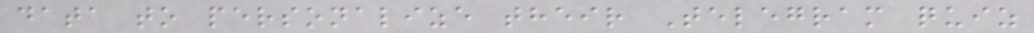data to personalize their Telegram quiz
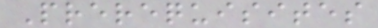Prerequisites
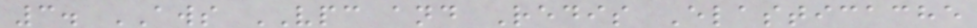3. AWS VPC and Redis Elasticache
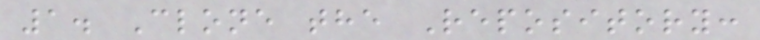1. Clone the Repository:
